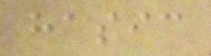hasic
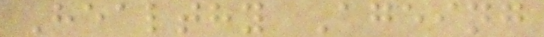Healthy Ageing
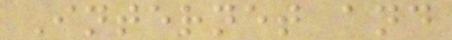Internet and
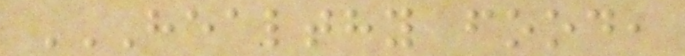HEALTHY FOOD,
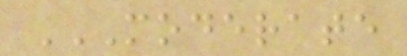MODERATE
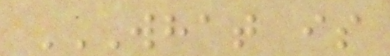WHAT IS
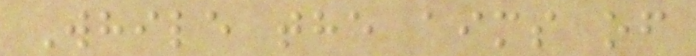While the aims of
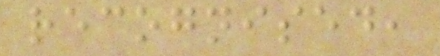recognised,
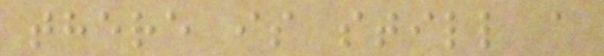there is still a
